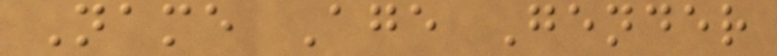Name Age Gender
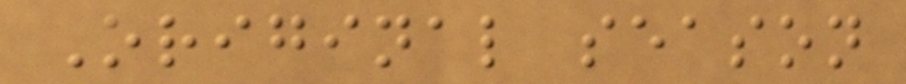Original season
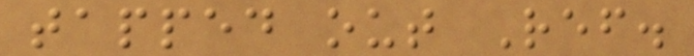tapped out Ref.
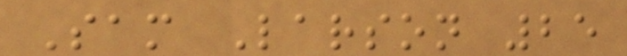Sam Larson 25
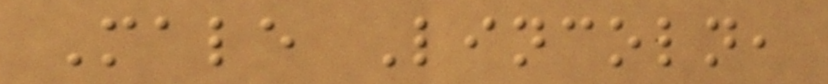Male Lincoln,
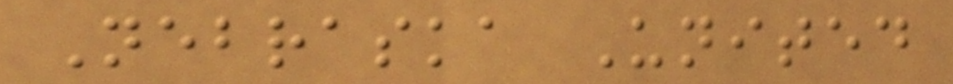Nebraska United
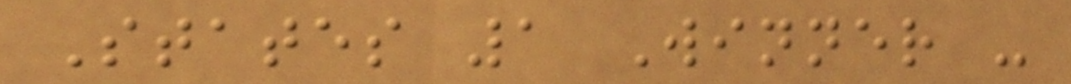States 1 Winner -
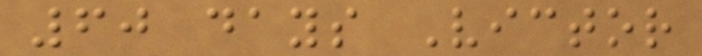60 days Victor
